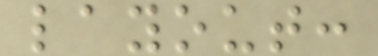layout:
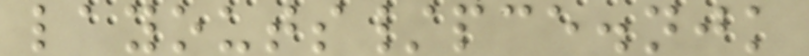layouts/pce.njk
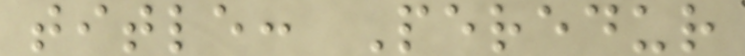title: Peredur
